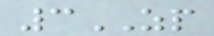3ZP
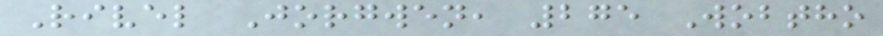Rivel Jorgwen, 275 Wobtho
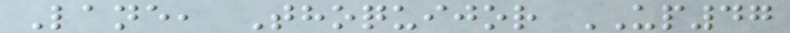Lane, Thoquijor UP47
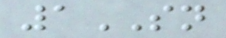1SN
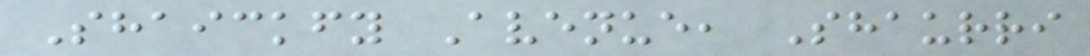Shaickfy Avenue, Shaurri
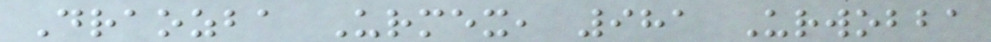Draozba Urmex, 981 Urwobba
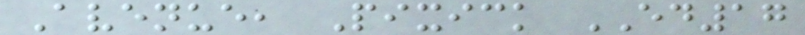Avenue, Pixick ED17
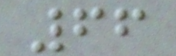66
